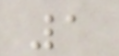1
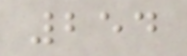254
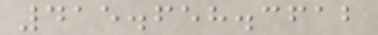415.658.3612
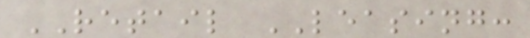RETAIL LEASING:
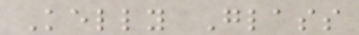Kelly Glass
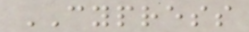CYPRESS
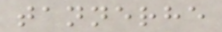tannerhe
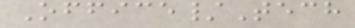Office/Tech
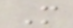M
